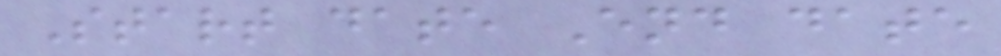Start date End date
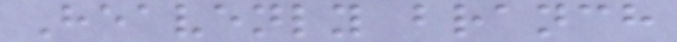Heavenly branch
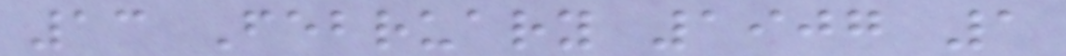13 February 1907 1
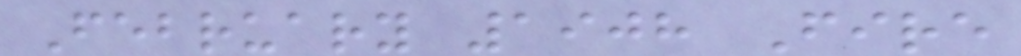February 1908 Fire
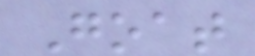Goat
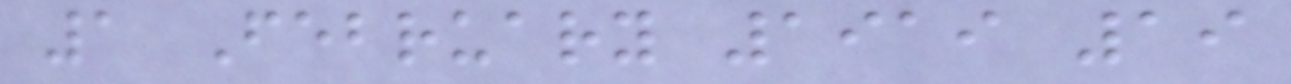1 February 1919 19
